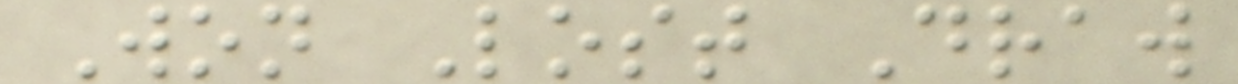Won Lost Draw
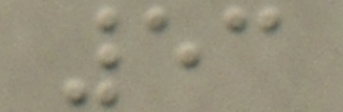53
